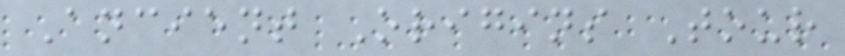Ancient Origins Tour
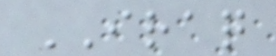IRAQ
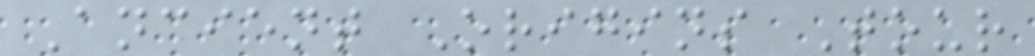Ancient Origins Tour
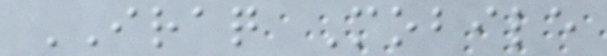IRAQ Mobile
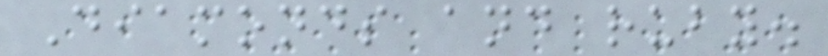Diamonds and ruby.
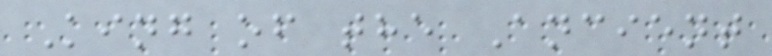King of the Ancient
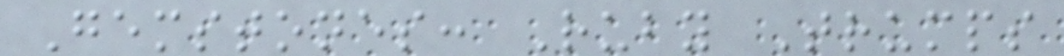Gemstones: Ruby Trumps
